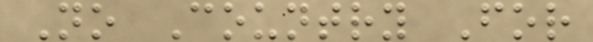No Country For
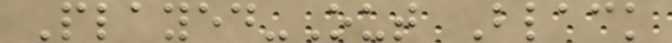Played-Out Black
